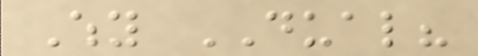Why DUAL?
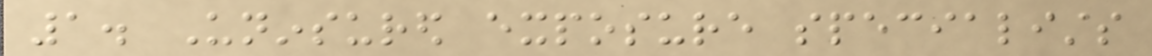1. Uninsured exposure specialists
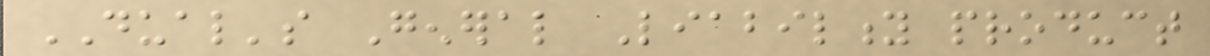DUAL's General Liability product
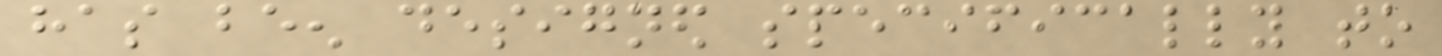has been designed specifically to
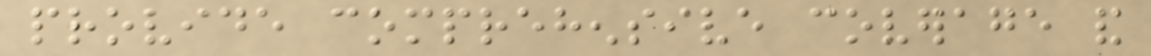provide comprehensive coverage and
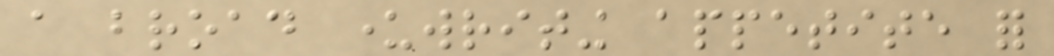a broad underwriting appetite for
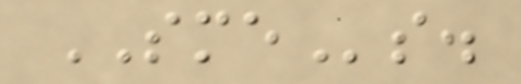SMEs.
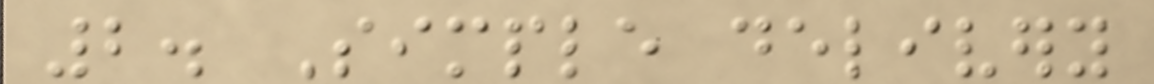2. Simple delivery
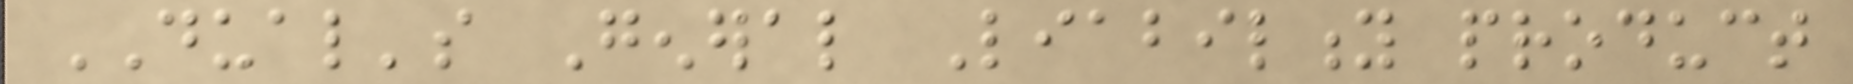DUAL's General Liability product
